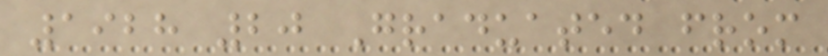1928 20 Graduated from
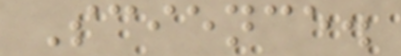Science.
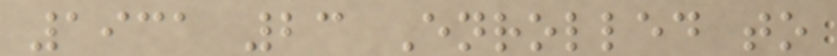1931 23 Enrolled to
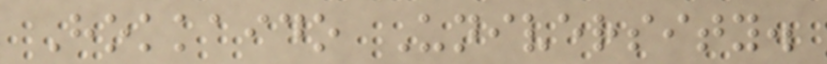Hokkaido University.
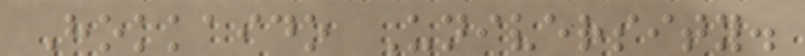Hokkaido University.
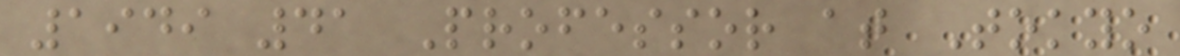1949 41 Professor at Tokyo
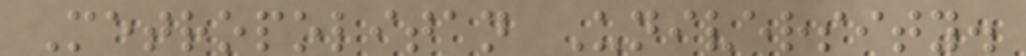Metropolitan University.
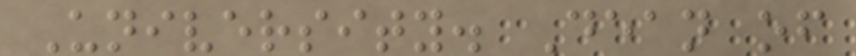University. Dean of
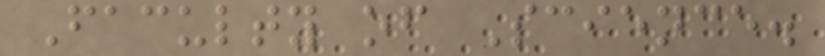Faculty of Science.
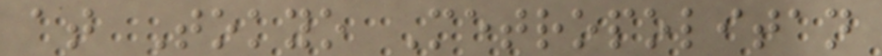at Tokyo Metropolitan
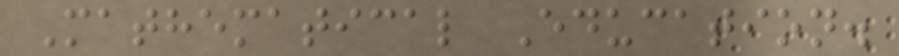Mathematical Education.
